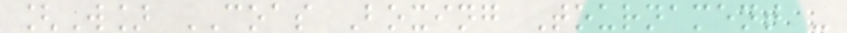[W] COAS Boxing Tournament -
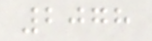2078
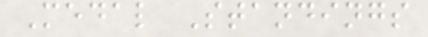Medal Standings
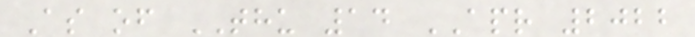As of THU 14 APR 2022
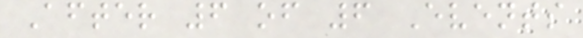After 6 of 6 Events
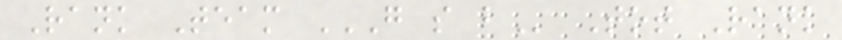Rank Team G S B Tot Rank
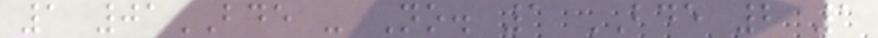1 01BDE - No. 1 BDE 2 1
